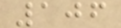106
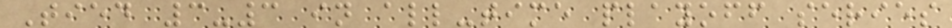Tied 3-3 in all-time playoff series
